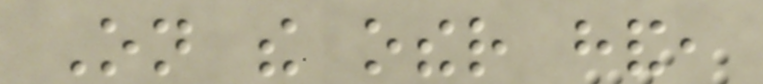On the other hand,
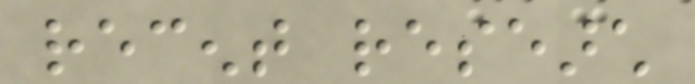recent research
